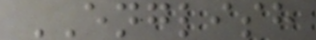ENGLISH
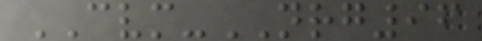CVM-NRG96
